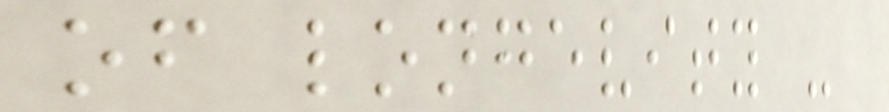of longevity -
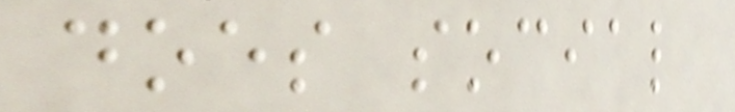does social
